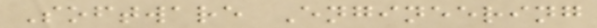Software Engineering
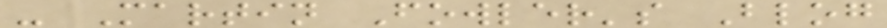- Martin Fowler's Blog
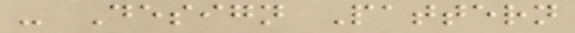- Design Pattern
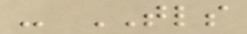- TLS
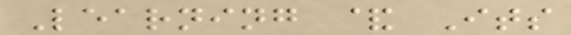Learning & Its
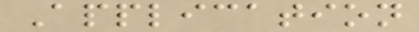Application
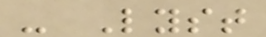- Lyst
